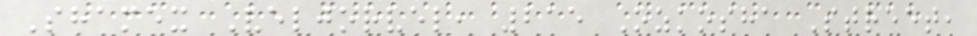Shamex Veljorvel, 215 Ozkosha Street,
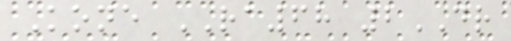Kone RA68 2DR
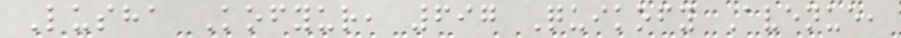Lusha Kofyur, 697 Quikofy Avenue,
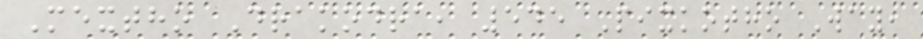Mextho Drakodra, 545 Pixkotho Way,
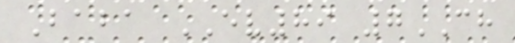Baba EV89 7CH
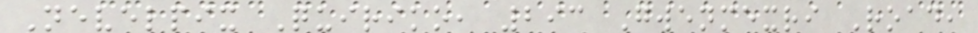Nevelpix Quiriko, 293 Gwenmexri Road,
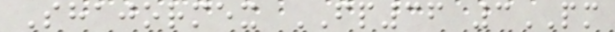Shajormex FP36 3PM
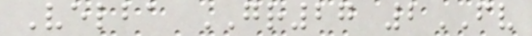Velba GR27 2FV
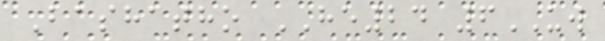Bashatho HE24 6UW
